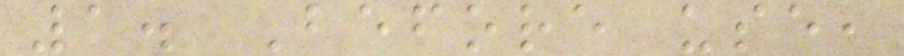1. Before use,
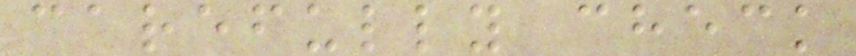carefully check
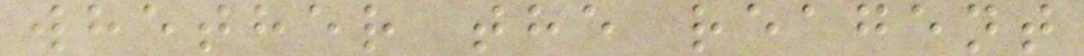whether the reagent
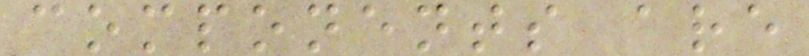components are
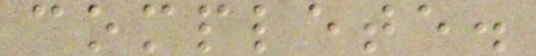complete.
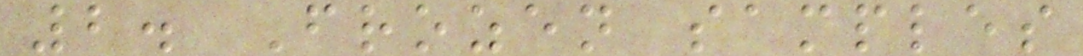2. Frozen samples
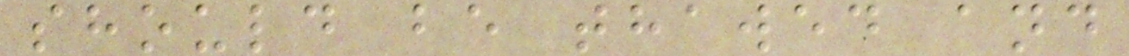should be thawed and
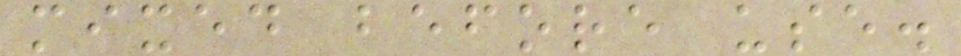mixed before use.
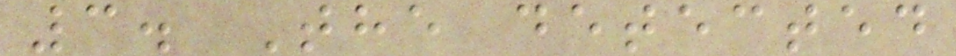3. The detected
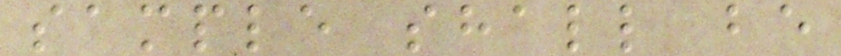sample shall be
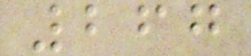267
